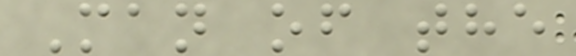Man of the
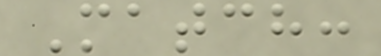Match:
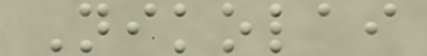Nikolai
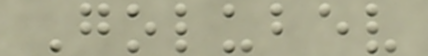Golubev
